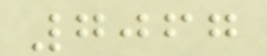7067
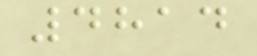4814
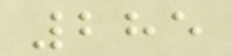285
